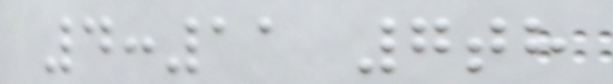4:11 7th
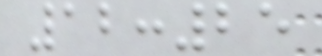12:25
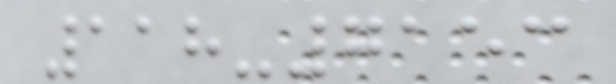118-7153
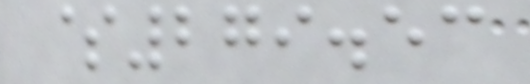$279.53
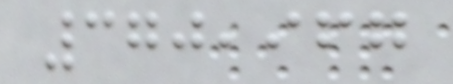370,967
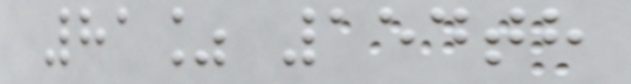81% 154th
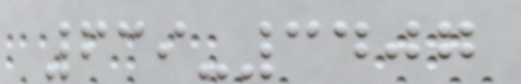639-3407
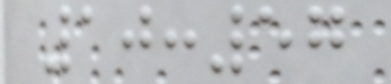10:57
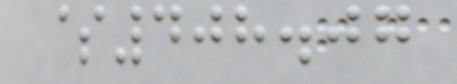$408.07
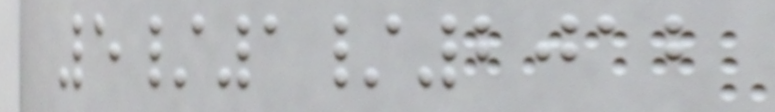5/1/2012
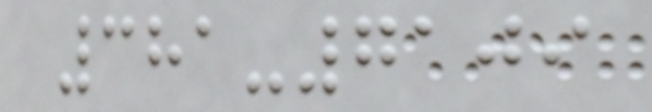381-7109
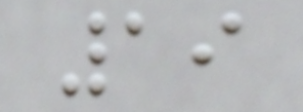19
